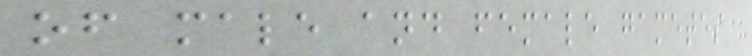of male and female gametes
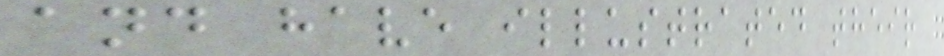and have illustrated their
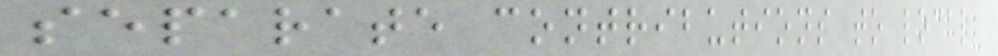separate contributions to local
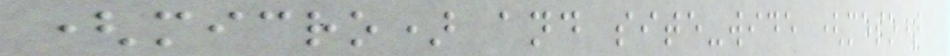(micro) and site-wide (meso)
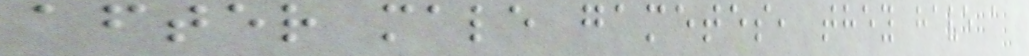after male gametes, they have a
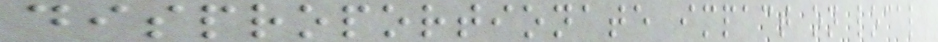disproportionate impact on local
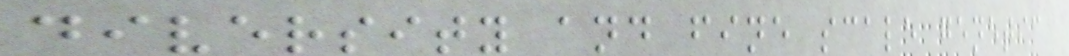diversity and fine scale genetic
